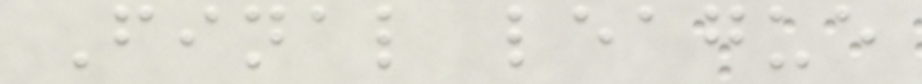Final league
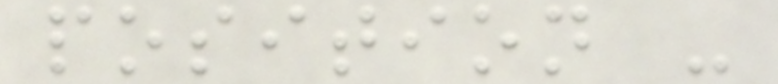position -
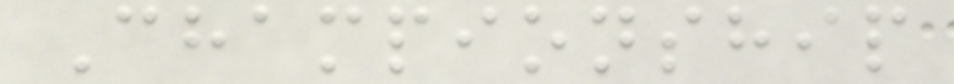Championship
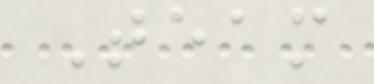Team
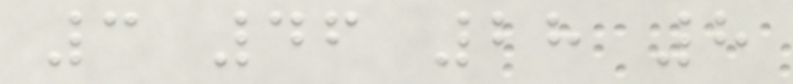3 46 28 8
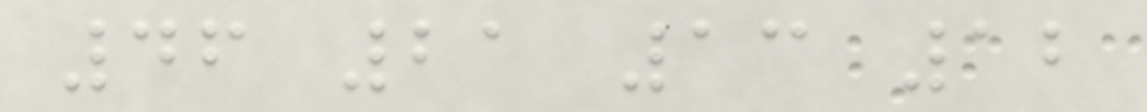46 21 13 12
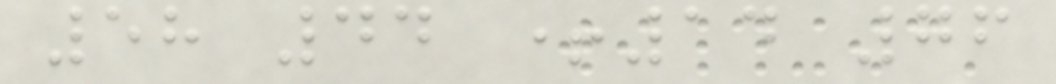58 44 +14 76
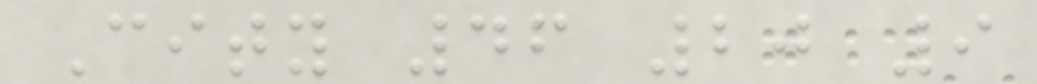City 46 20 9
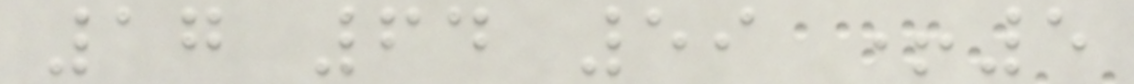17 64 59 +5
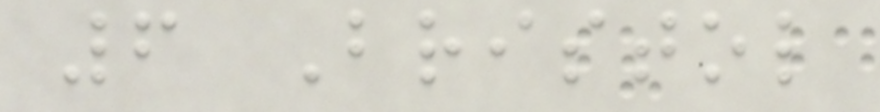6 Bristol
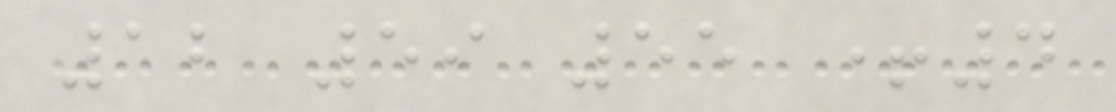12 59 55 +4
